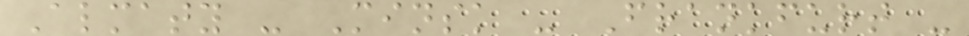Almaty - Minsk - Frankfurt -
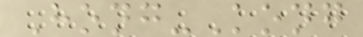Hong-Kong
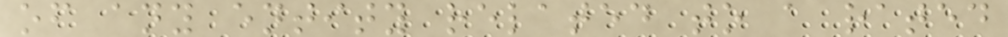of any entity related to a rated
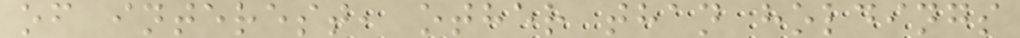of interest, other than holdings
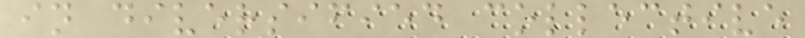in diversified collective
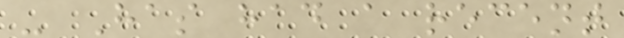- Has had a recent
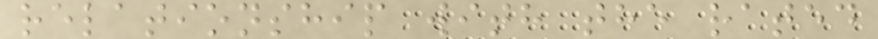relationship with the rated
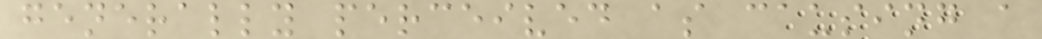generally perceived as causing a
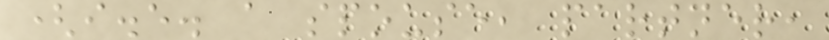(i.e. a spouse, partner,
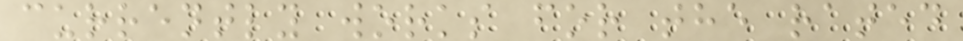currently works for the rated
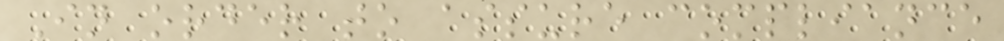In order to assure compliance
